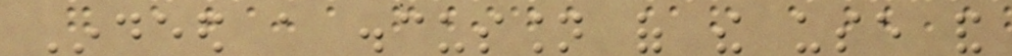Indeed a discussion of the use and
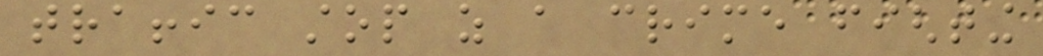traffic stop as a crime fighting
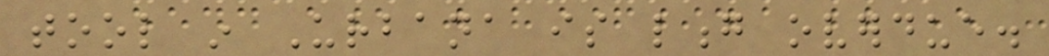tool in Urbana is long overdue.
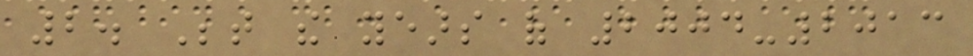2. Between the years of 2004-2013
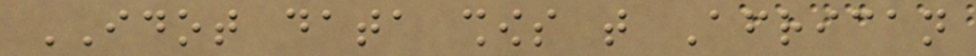IDOT data shows that African
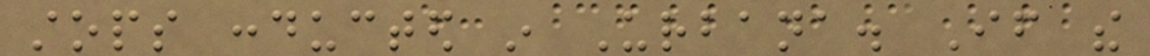stops conducted in Urbana. If the
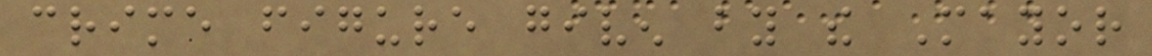crime figure given by the Mayor
